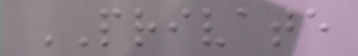PRIVATE
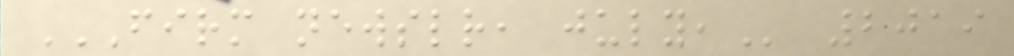FIRM NEWSLETTER, JULY, 2019
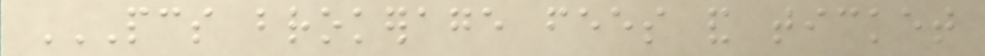PCS BROKERAGE FEES AND TICKET
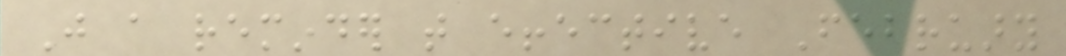Just a reminder that effective February
